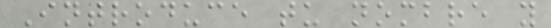Introduce tu nombre y
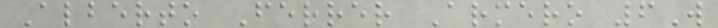Alberto Ferrer Armero 6W
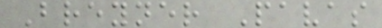Breyner Pavas
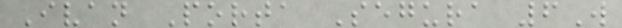Ivan Porta Segura 6W
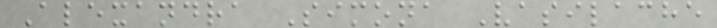Alexandra Simona Vasilache
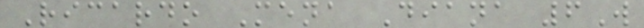Ricardo Mena Diana 6W
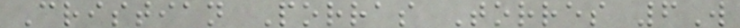Cristian Porras Torres 6W
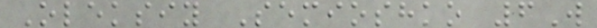Oleksiy Semioshko 6W
